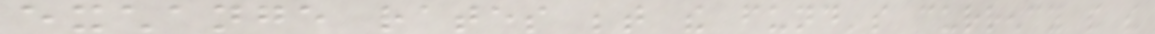exchange rates between the fund's currency and the
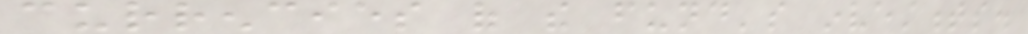currencies of the fund's investments.
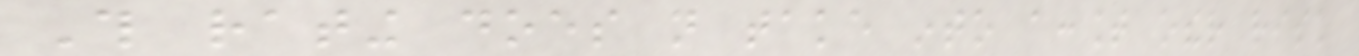This rating does not take into account other risk
